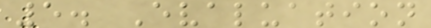5. Evaluation
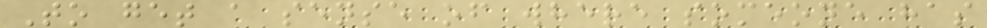To get a sense of where someone has
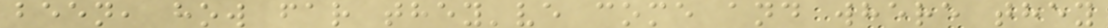been, how far they've come and where they
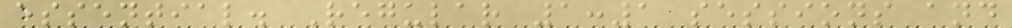essential. Regular 1:1 sessions and
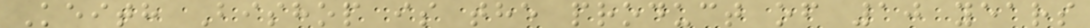Keith Bishop is the product of 10 years
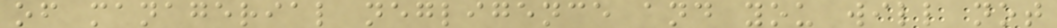of managerial negligence and you will not
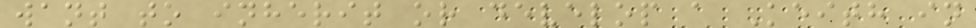want to inherit or develop a Keith in
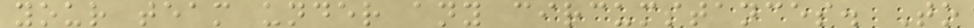your team under any circumstances. To
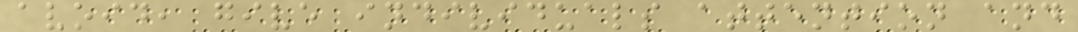avoid, give individuals attention and
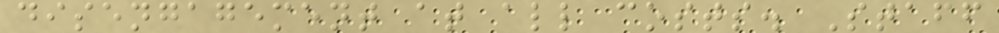disengagement at all costs. Staff
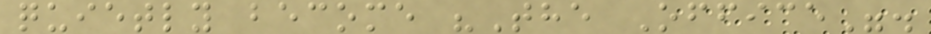quietly become "The Office".
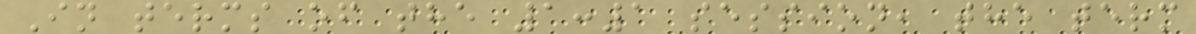In terms of the 1:1 session, the term
